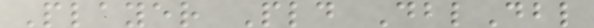Player Pld DblDbl
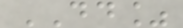DD%
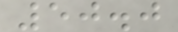50.0
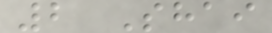2 Shai
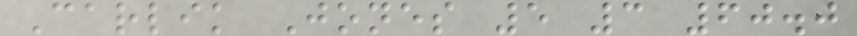Carlik Jones 5 3 60.0
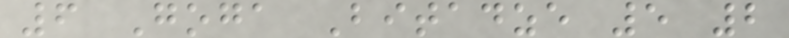6 Goga Bitadze 5 2
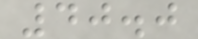40.0
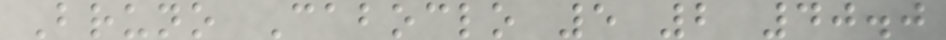Bruno Caboclo 5 2 40.0
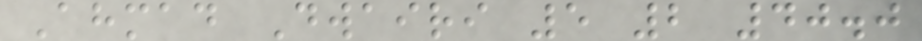Ahmad Dwairi 5 2 40.0
